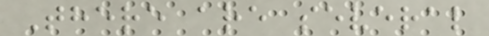There are several
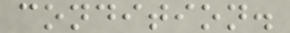condition.
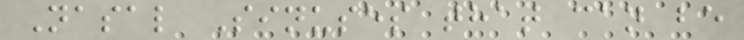Nasal Sinuses that can be
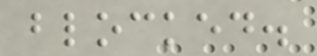blocked.
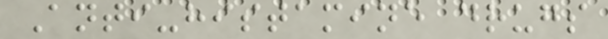Anti-histamine drugs
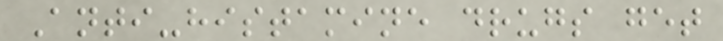Anti-histamine drugs get
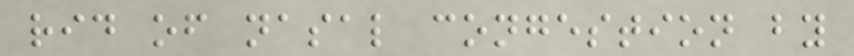rid of nasal congestion by
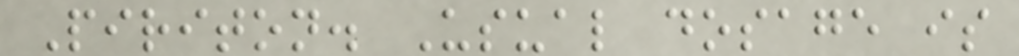Piriton. Usual dosage is
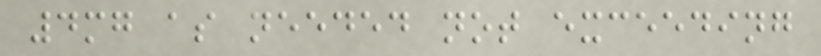4mg as needed not exceeding
